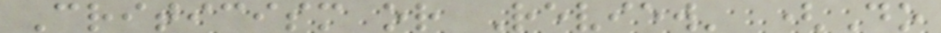Criticism or Review' (Do
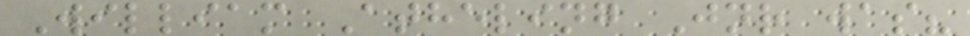William Atheling Jnr was?
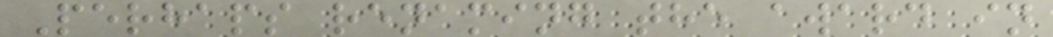Perhaps renaming the award in
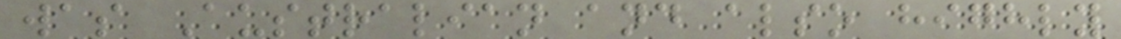was Australian and also highly
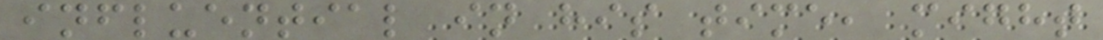influential in his time, might
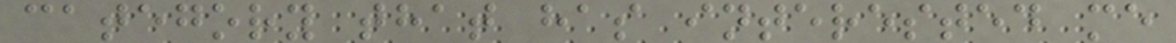category that has interested me
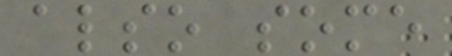also some
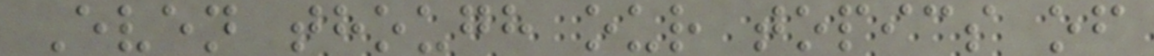Even though our topics of
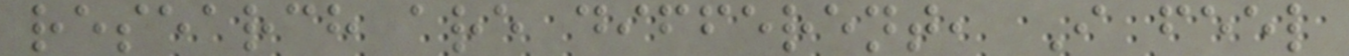research are different, I feel
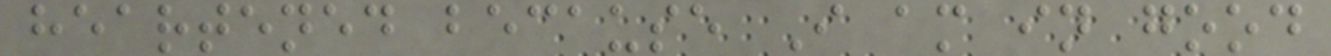heartened because I am in good
